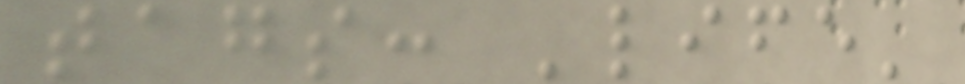tags: 'life'
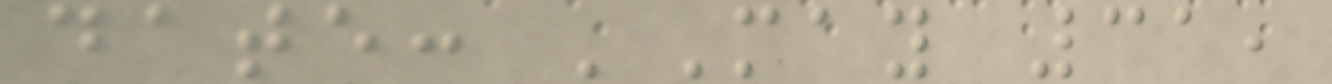date: 'May 31,
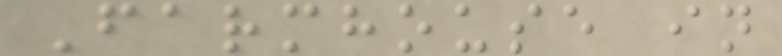Farmhouse in
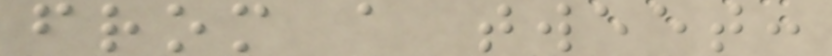from a tweet:
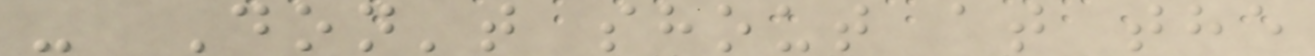- Don't shout at the
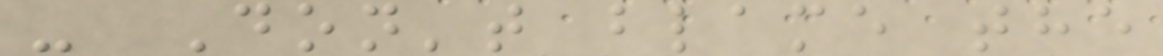- Don't blame the
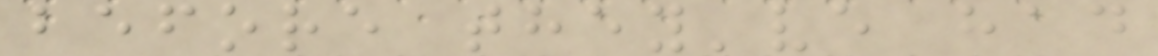before they've had
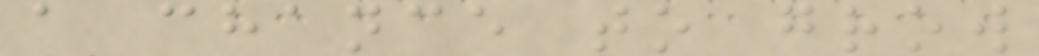a chance to grow
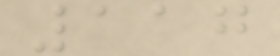117
